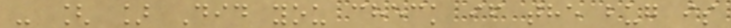- [ ] Did you check if the bug is
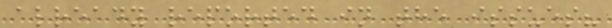already reported in the issues?
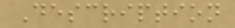Description
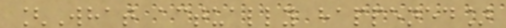[What actually happened]
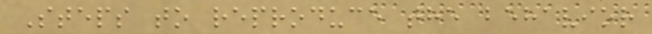Steps to reproduce the behavior
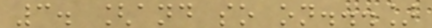3. [and so on...]
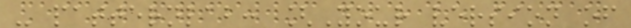- patternlab: [Your version of
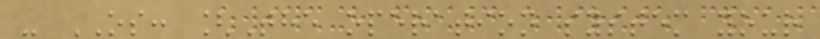- OS: [The operation system your
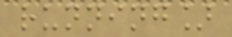running]
